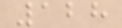128
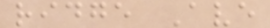ridge Ave
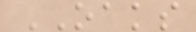OAKS
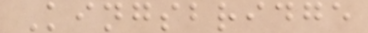Kingsbridge
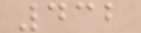432
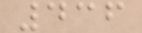436
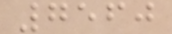7560
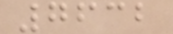7632
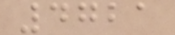4721
